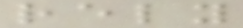rely
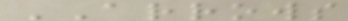ARROWS
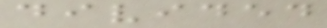divided
